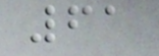61
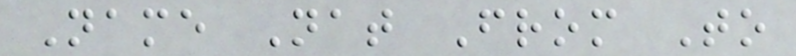Name Nat From To
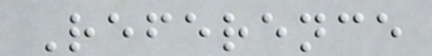Reference
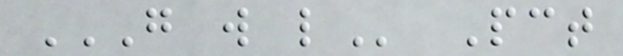G W L Pct
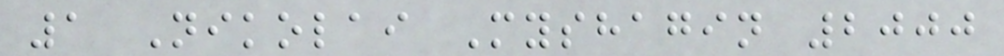1 Nikolai Myshagin 2000
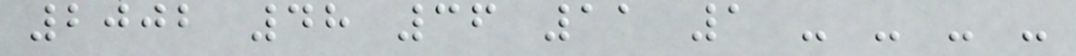2002 48 36 11 1 - - - -
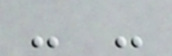- -
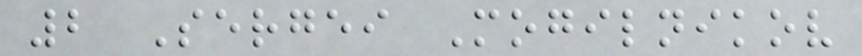2 Sergei Mogilnikov
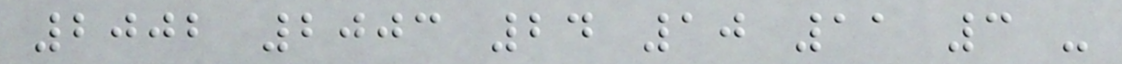2002 2003 24 10 11 3 -
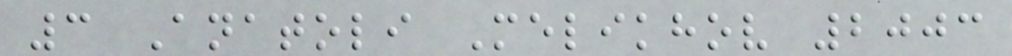3 Anatoli Melikhov 2003
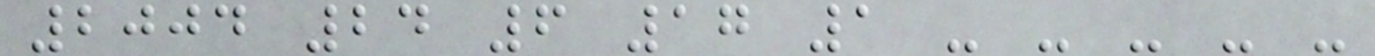2004 24 6 17 1 - - - - -
